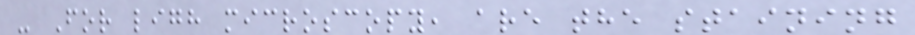- For ligh microscopy, are the staining
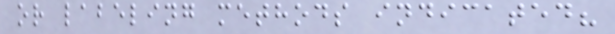or labeling methods indicated?
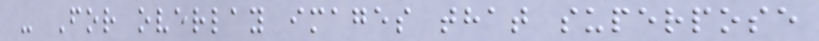- For overlay images that superpose
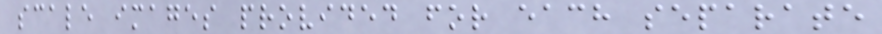scale images provided for each separate
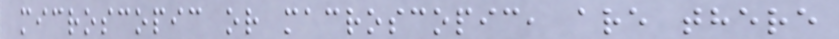microscopic or macroscopic, are there
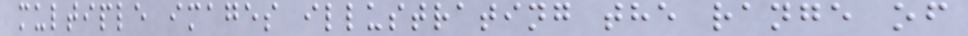multiple images illustrating the range of
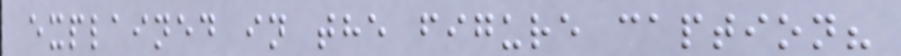explained in the figure caption?
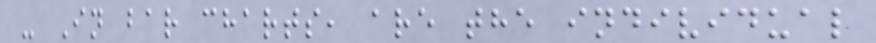- In bar charts, are the individual
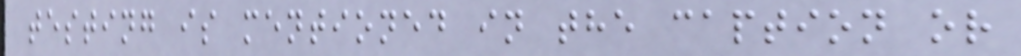testing is mentioned in the caption or
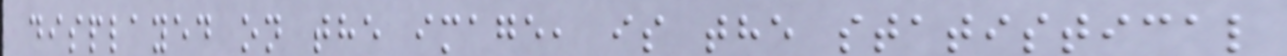displayed on the image, is the statistical
